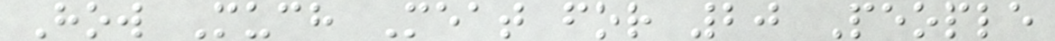How Much Meat for 20 People
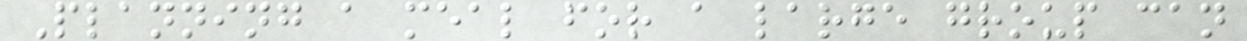Planning a meal for a large group can
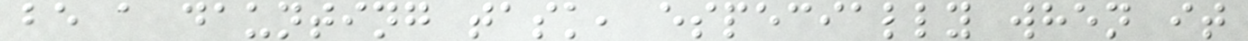be a daunting task, especially when it
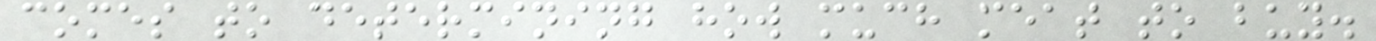comes to determining how much meat to buy.
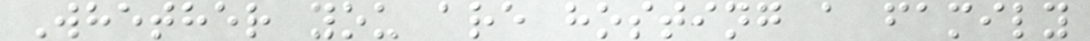Whether you are hosting a family
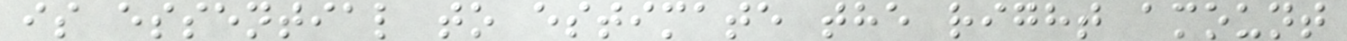is essential to estimate the right amount
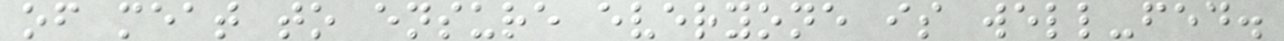of meat to ensure everyone is well-fed.
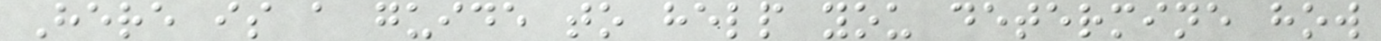Here is a guide to help you determine how
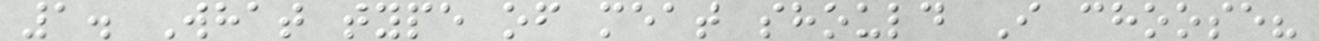1. What type of meat should I choose?
